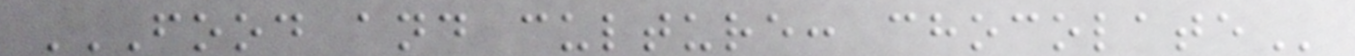FOOD AND CULTURE: CHOCOLATE
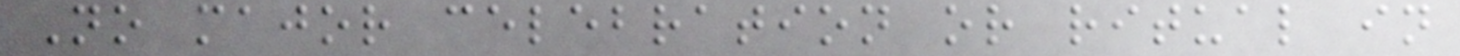No major celebration or ritual in
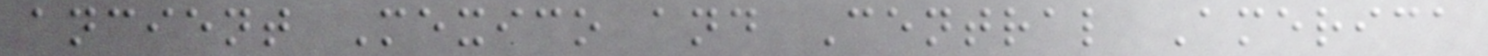ancient Mexico and Central America
